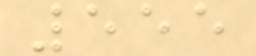555
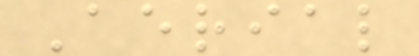Aerial
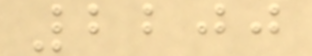2200
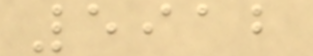5912
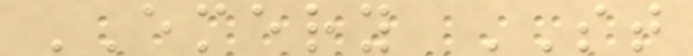EMERY ST
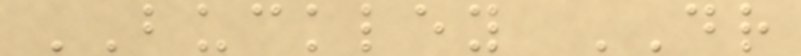BUCKLEY DR
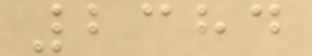2384
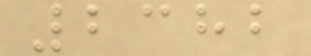2382
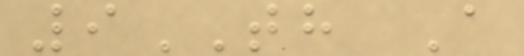9TH A
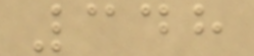348
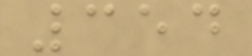354
